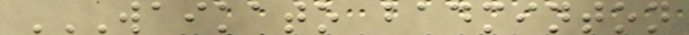WAIKATO BADMINTON
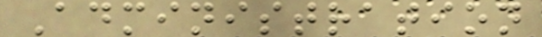Administration
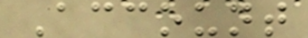Account
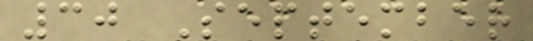30 September
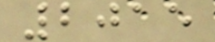2015
